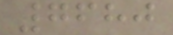7680
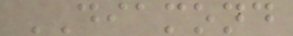DIAMOND
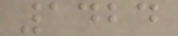1424
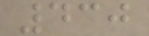430
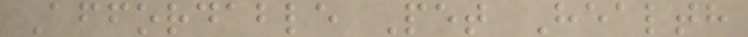Affordable Pet Health
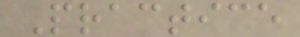Practice
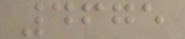4675
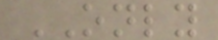ONLY
